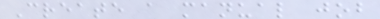Create a manual job
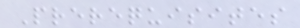Prerequisites
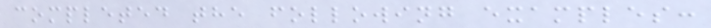completed the following examples:
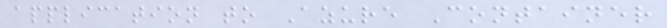application to Azure Container
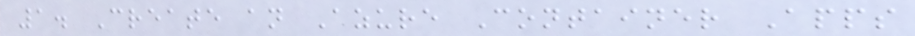1. Create an Azure Container Apps
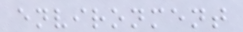environment
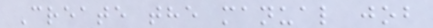Create the manual job
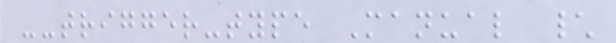--trigger-type Manual \
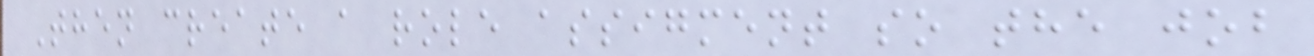Then create a role assigment so the job
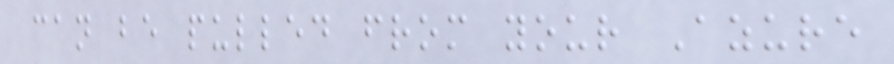can be pulled from your Azure
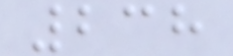238
